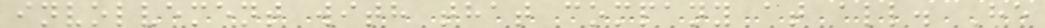involvement with that company at all. He
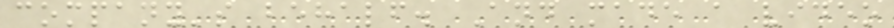company's behalf. And made a video
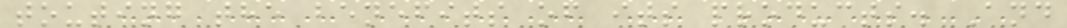touting the benefits of its products. And
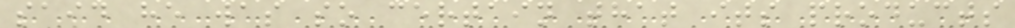said he was so certain that its products
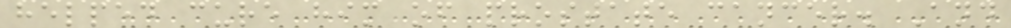helped cure him of prostate cancer. And
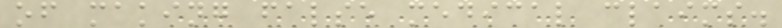of making false medical claims.
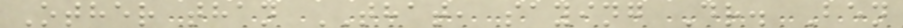Other than THAT, saying Dr. Ben
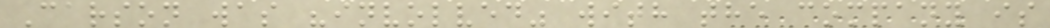Carson was "involved" with the company is
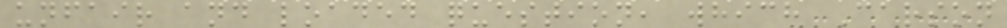unfair and loaded question, which Carson
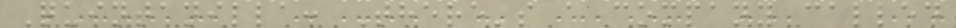Quintanilla: There's a company called
